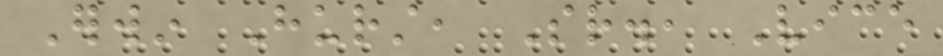Erwin Hurst, Sr., Vice
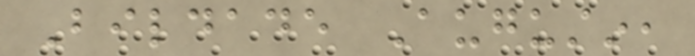Bildade Augustin,
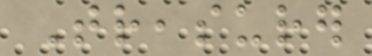Treasurer
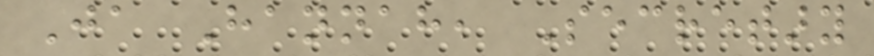Ja Hannah, Secretary
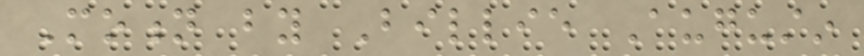Motion by Billie Augustin
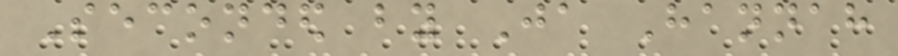Seconded by Ja Hannah
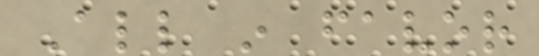All in favor
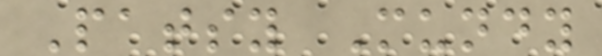Patsy Mundy
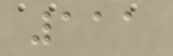111
